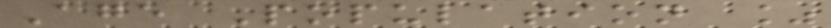Age Population %
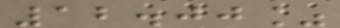12.00%
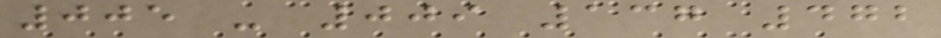005 - 009 137 472
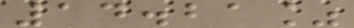14.21%
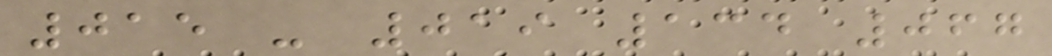015 - 019 134 067
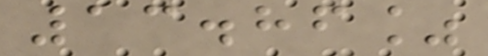13.86%
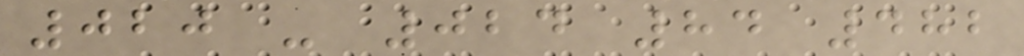020 - 024 84 482
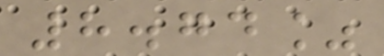8.74%
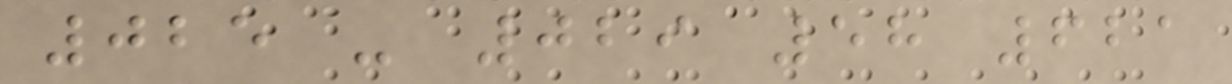025 - 029 58 621
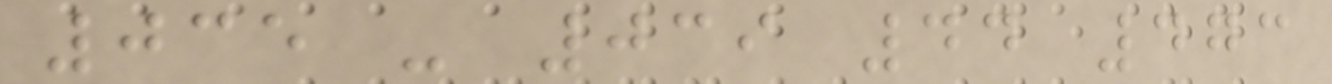035 - 039 44 473
